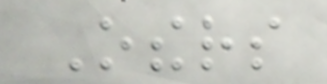Others
